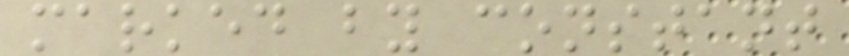marked by constant
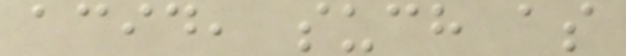acid, such as
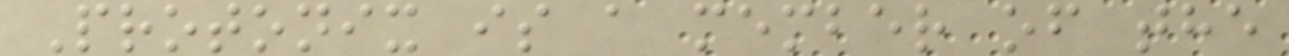Protonix is a member of the
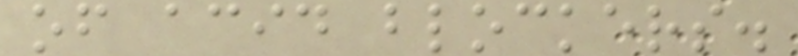of acid blockers.
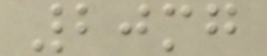20mg
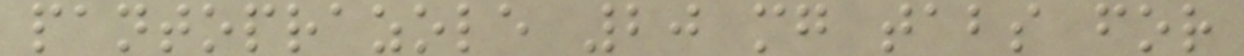pantoprazole 20 mg tabs for
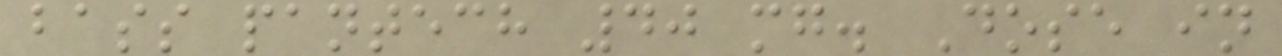bass pantech 40 mg. Dose in
